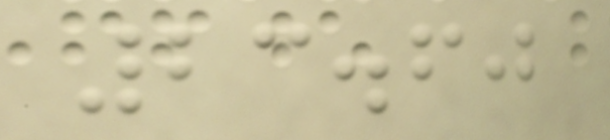23.60
